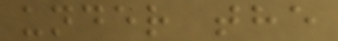under the
